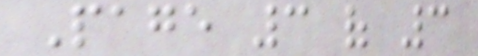Page 3 of 3
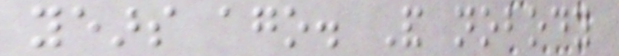years ago. And nobody
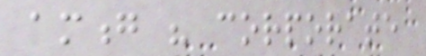among his corporate
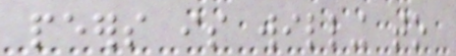peers is willing to
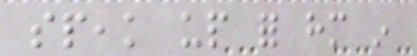speak up for him in
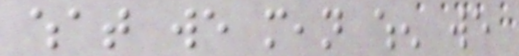what we mean when we
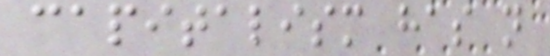capitalism has not
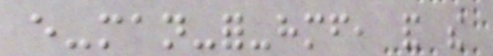every-man-for-himself, and the
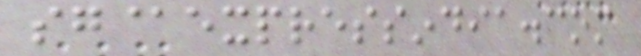sg@expressindia.com
